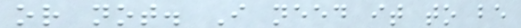or not. I need it to be
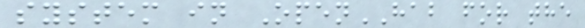system in OpenHAB for the
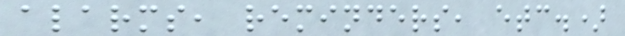alarms, reminders, etc.)
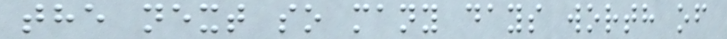the next so many days worth of
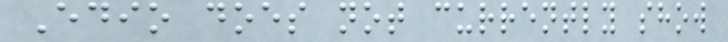Edio does not currently show
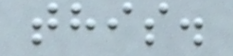this.
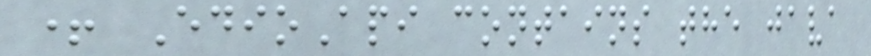+ EdioApi contains the java
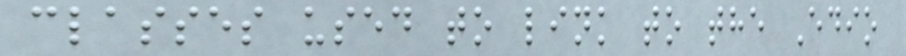classes used to link to the Edio
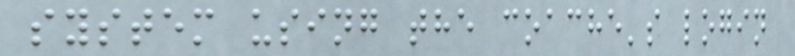system using the coache's login
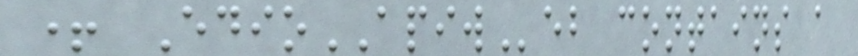+ EdioAPIWeb contains a
